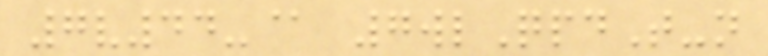7v44-@ 7wlQpdT-n
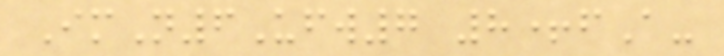ImN6Ufw7 8+fA-
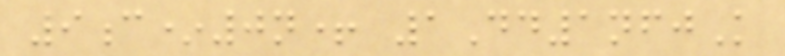9c*0n+ 1Dd1nfjK
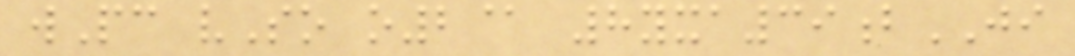wPc vSo o2@ 8yxa39bJI
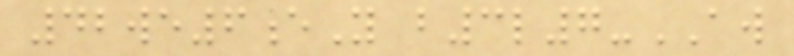42we6eY b3l7-AW
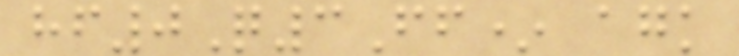hf0Q3Ff* agk
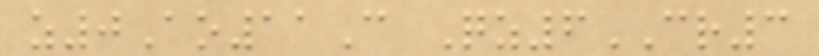z0Ao11C Qz6CR3
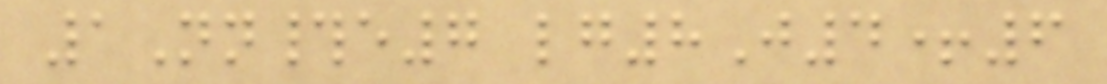1Nn#e7 lg8J4+6
